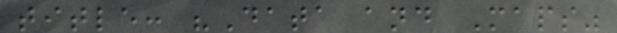title: "Data and Maps"
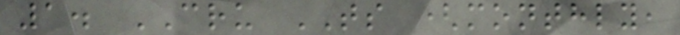1. CRU TS (monthly,
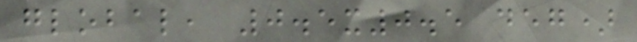global, 0.5x0.5 deg)
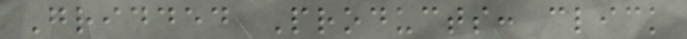Gridded Products: click
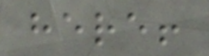here!
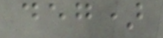deg)
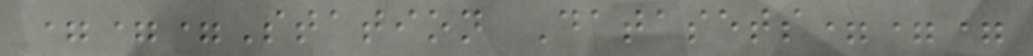===Station Datasets===
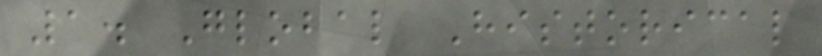1. Global Historical
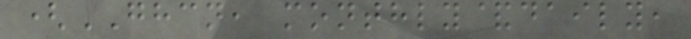(GHCN, monthly&daily,
